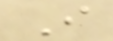I
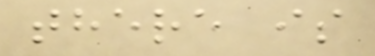there is
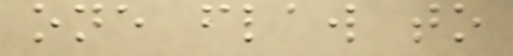one flaw to
